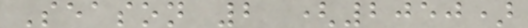Season 2 (2050)
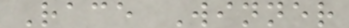Race Winner
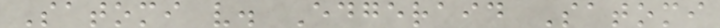Satomi v. Edgeraid Satomi
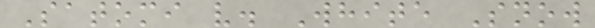Satomi v. White Snow
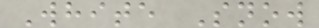White Snow
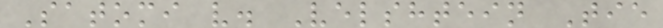Satomi v. Velshtein Tie
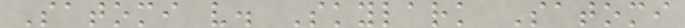Satomi v. Skylark Satomi
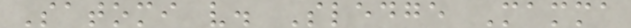Satomi v. Sledge Mamma
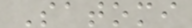Satomi
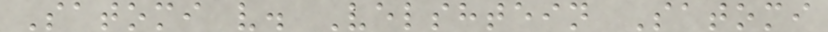Satomi v. Velshtein Satomi
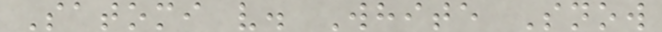Satomi v. White Snow
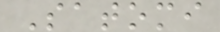Satomi
